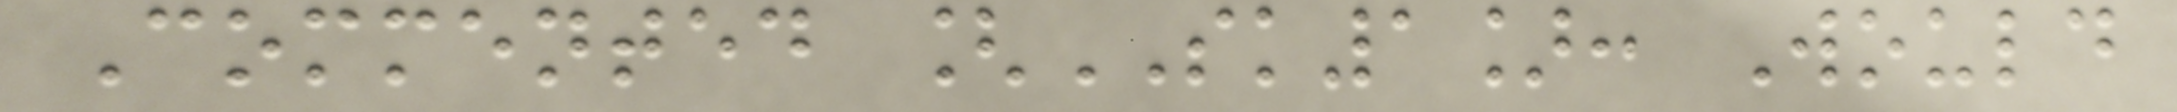Commented [SK1]: Would
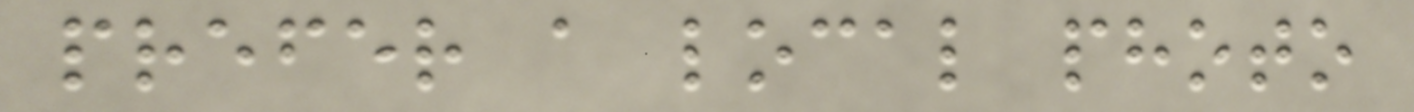prefer a local photo
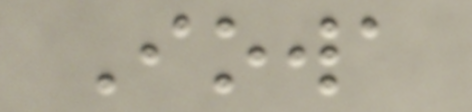Iowa
